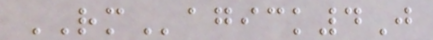RMagick4J
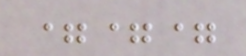===
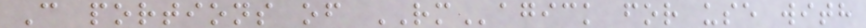C portions of RMagick for use with
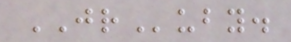JRuby.
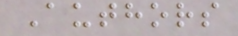Authors
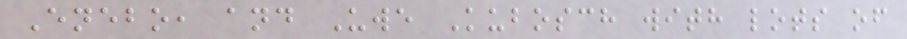Enebo, and Uwe Kubosch with lots of
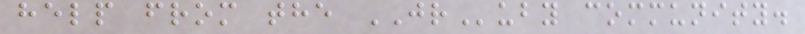help from the JRuby community.
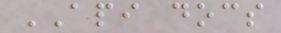API docs
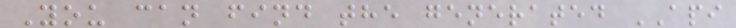You can find the generated API
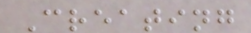Creating
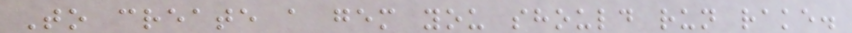To create a gem you should run rake.
